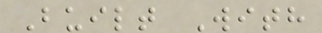Built With
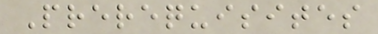Prerequisites
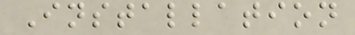Installation
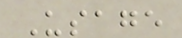Usage
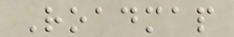Roadmap
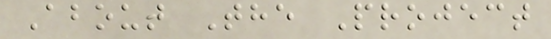About The Project
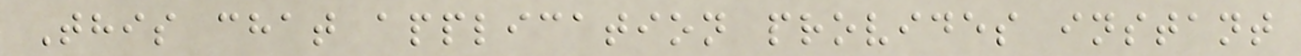This chat application provides instant
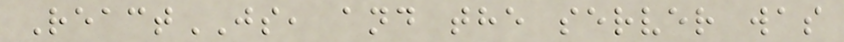ReactJS, and the server was
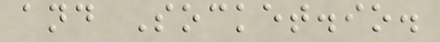and Socket.io.
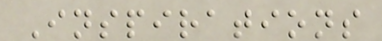Inspirations
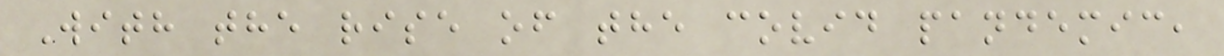With the rise of the covid pandemic,
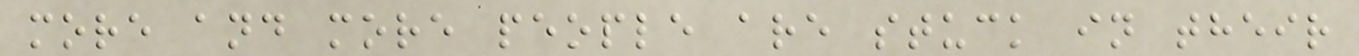more and more people are stuck in their
